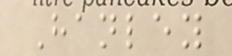Hanley
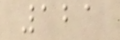121
